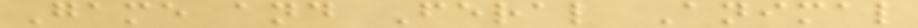Game and Feral Animal
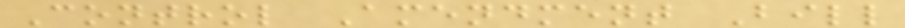Control Amendment Bill
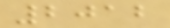2012
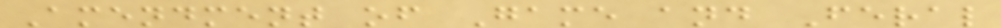Amendment of Game and Feral
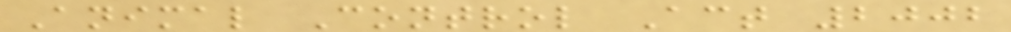Animal Control Act 2002
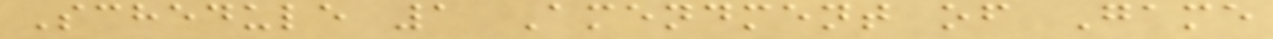Schedule 1 Amendment of Game
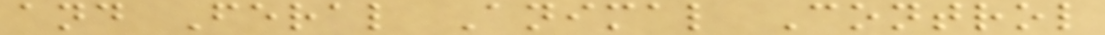and Feral Animal Control
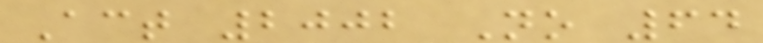Act 2002 No 64
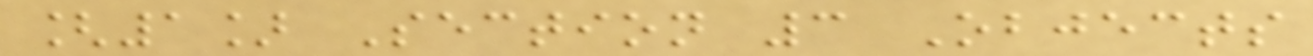[1] Section 3 Objects
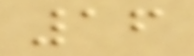16
